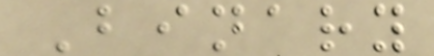Binary
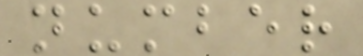number
